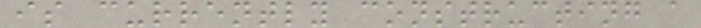is currently constructing a
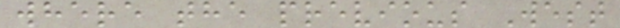where the previous West
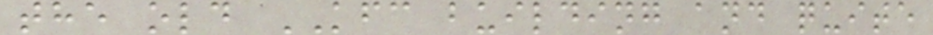the old KFC building and quite
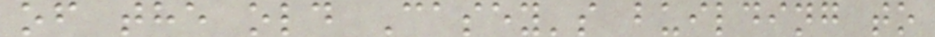of the old Casey's building to
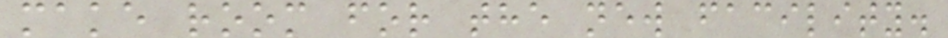make room for the new facility.
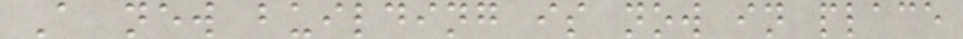A new building is now in place
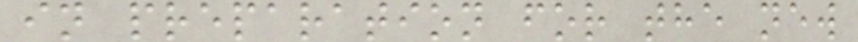in preparation for the new
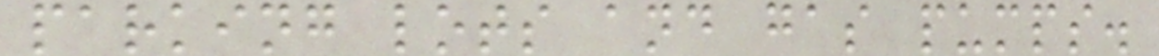parking lots and gas pumps.
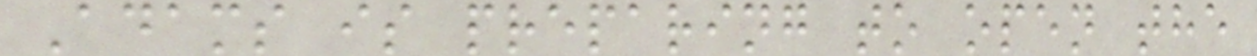Adams is preparing to open the
